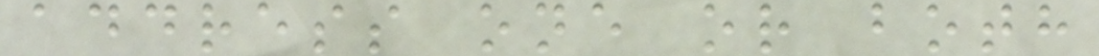address one or both
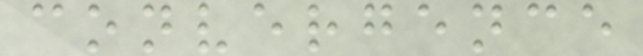convergence
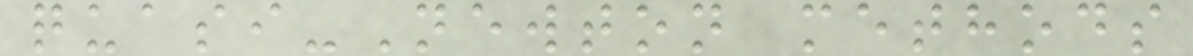quasi-Newton methods
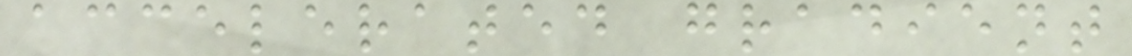accelerated gradient
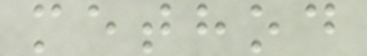method
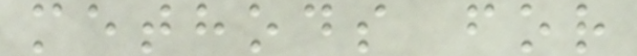methods for
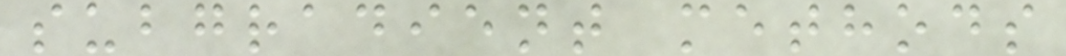subgradient methods
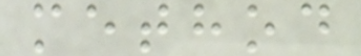method
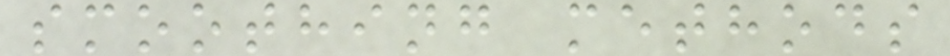smoothing methods
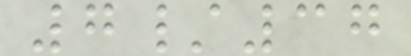7/37
